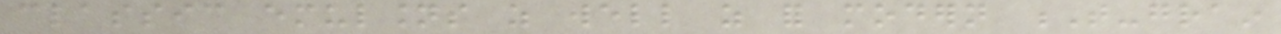classic emulsions as well as for modern T-grain
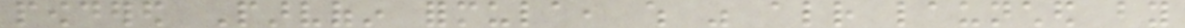powdered Parvofin formula, which was already launched by
